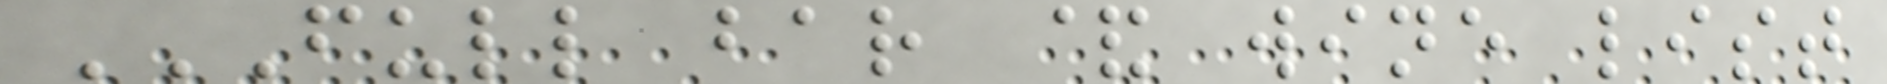FULL BAR & WINE LIST
